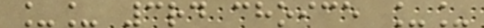__ 3rd choice __
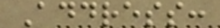Address:
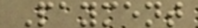Payment
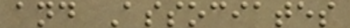and Associates
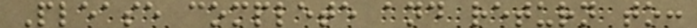Please complete and return to:
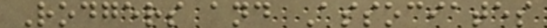Rodgers and Associates
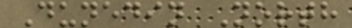Dunedin North
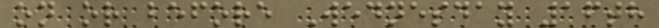on or before Wednesday 16th
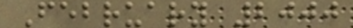February 2000
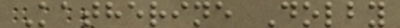Katherine Dolby
